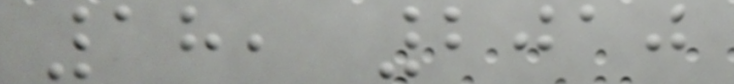18, 2010
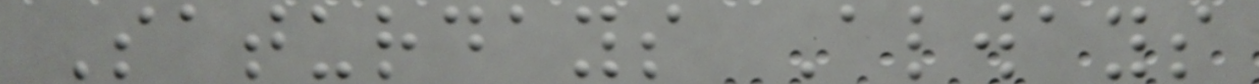Saturdays Always
